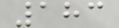183
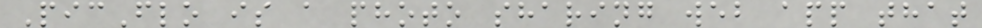PicFlo is a photo sharing web app that
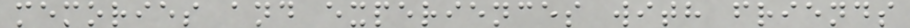memories and experiences with friends
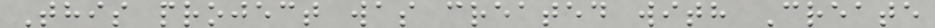This project was created with Create
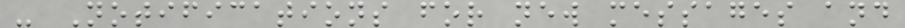- Notifications for new messages and
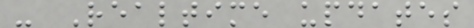- Realtime updates
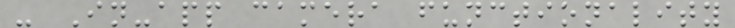- In-app camera functionality
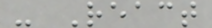- React
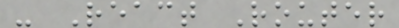- React Router
